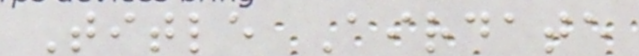Title Airdate
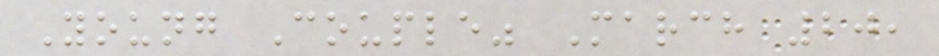Young Couple" March 20,
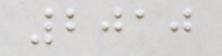2010
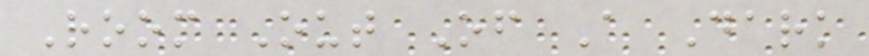Room Out Of A Dark
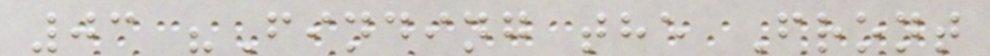03 "Finding the Front
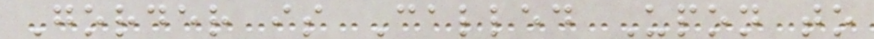Gorder is Called Upon to
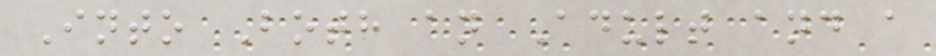Into Both an Adult and a
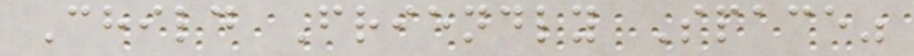Child Friendly Space"
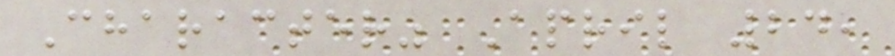Character" April 24,
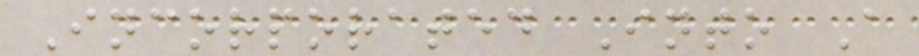Incorporated Into A
